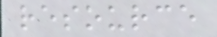resource
